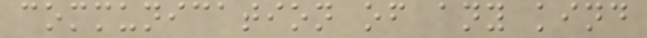communication of any kind
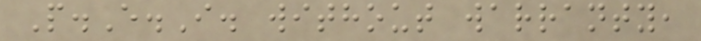P.E.I. without warranty,
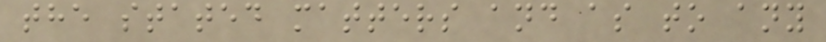the stated matters and as to any
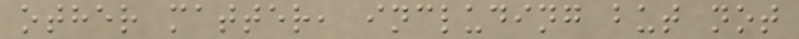other matter, including but not
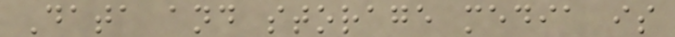Data and storage media is
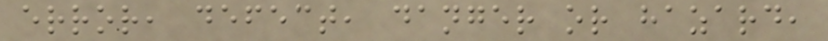error, defect, danger or hazard,
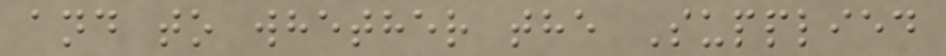and to whether the Supplied
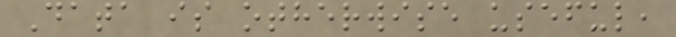Data is otherwise useful,
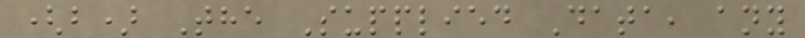(b) The Supplied Data, any
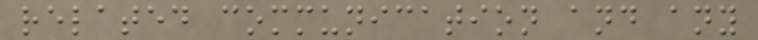related communication and any
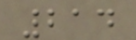214
